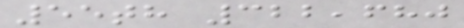55th 322,680
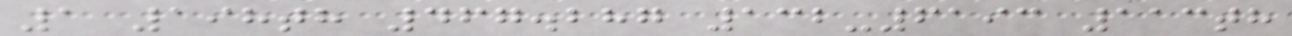1 198th 467.287 132-6193 113th
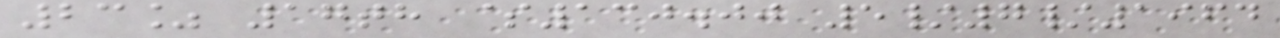23% 17th $130.00 5/7/1964
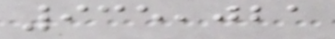935,021
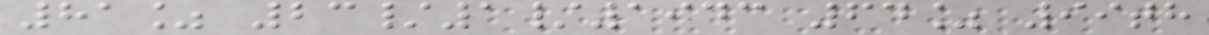81% 23/1/1943 64% 99th
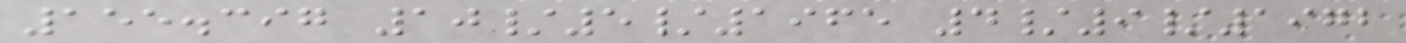155.397 10/5/1965 4/9/1972
